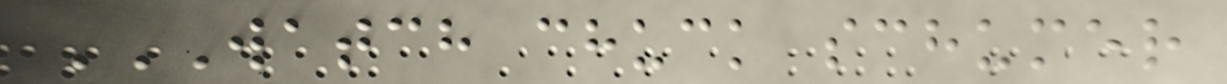WATCH CHUCK SCHUMER
